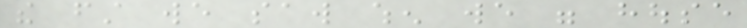the first we saw when we were house
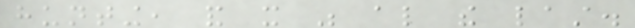hunting, and it was also the last.
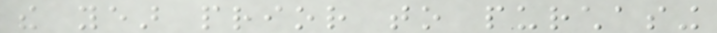the year prior to purchasing
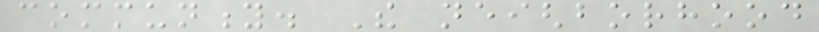community. The neighborhood
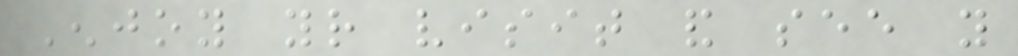Enjoy your visit and see you
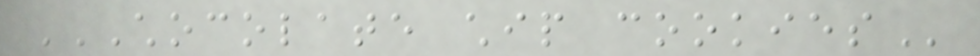CHOCOLATE CHIP COOKIES
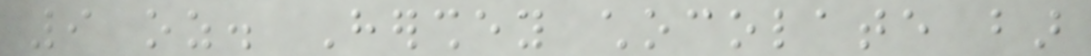9 oz. Hershey chocolate bar
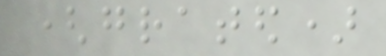(grated)
